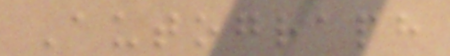Autograph
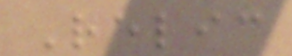Relic
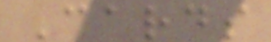Cards
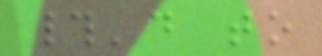#'d to
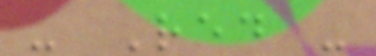- Red -
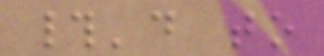#'d to
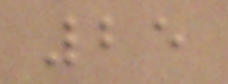25
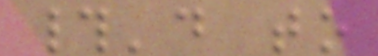#'d to
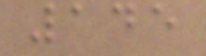145
